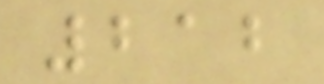212
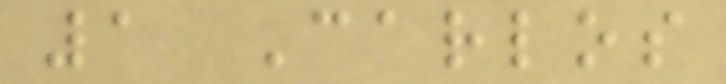1 Carlos
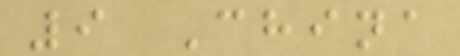9 China
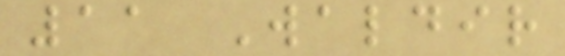11 Waldir
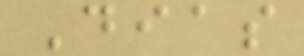Dias
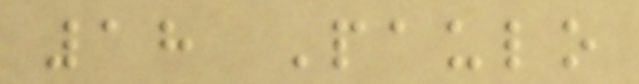18 Paulo
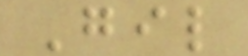Gil
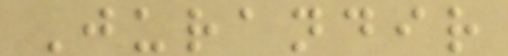Jurandir
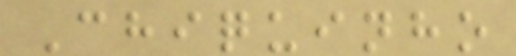Chiquinho
